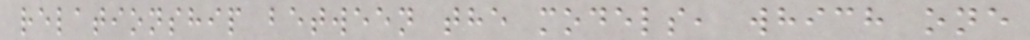relationship between the models, which one
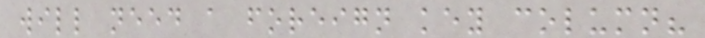will need a foreign key column?
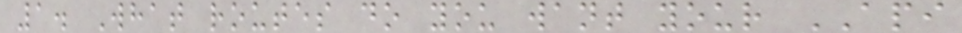1. What routes do you want your API
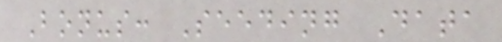Bonus: Seeding Data
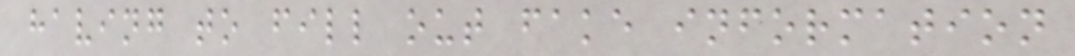having to fill out fake information
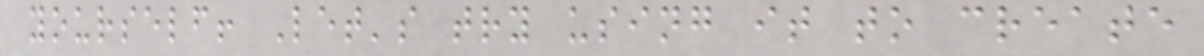yourself! Let's try using it to create
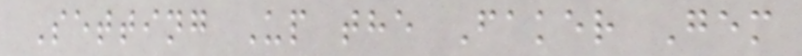Setting Up the Faker Gem
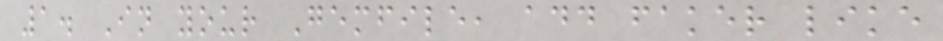1. In your Gemfile, add faker like
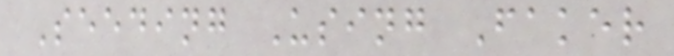Seeding Using Faker
